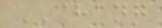CHANG
